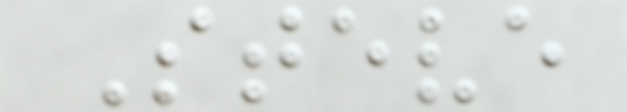Steve
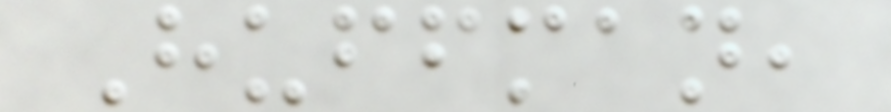Huffman,
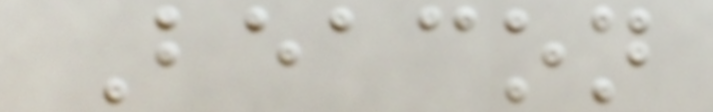Beacon
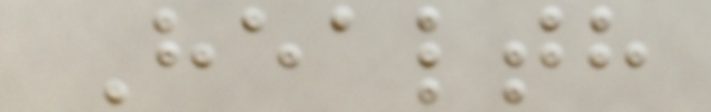Health
